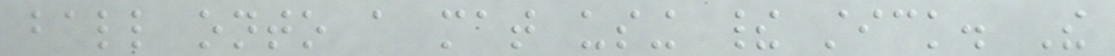ball onto a mat using their stick. The
